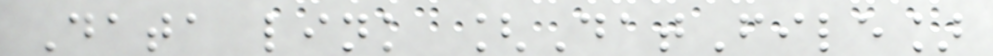Data link [DatFile]
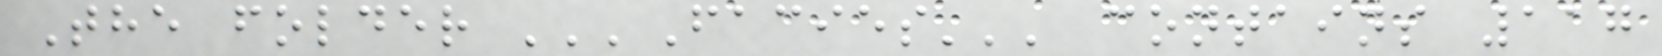The folder '''Facies''' contains 117
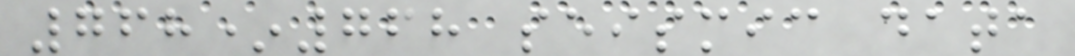768*768 seismic data
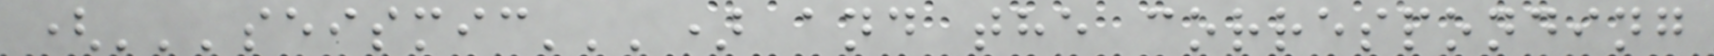('''seismic''') and the corresponding
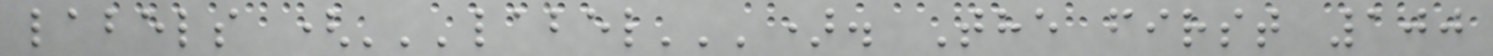labels ('''label'''). The first 100
